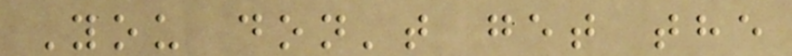You don't get the
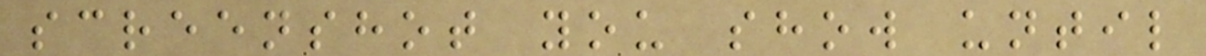screenshot you show until
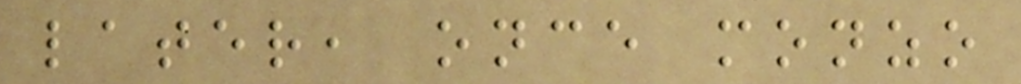later, once monzo
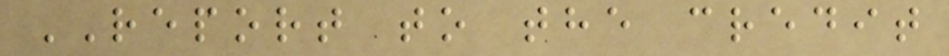REPORT to the credit
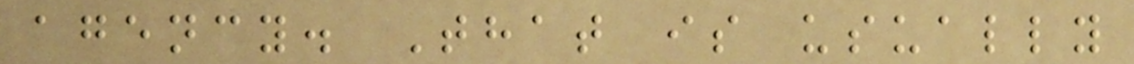agency. That is usually
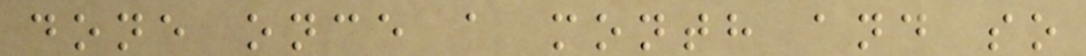done once a month and so
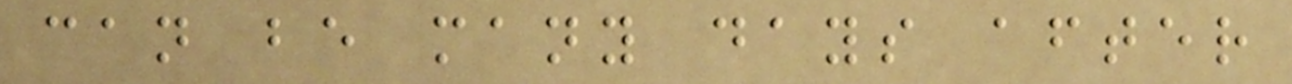can be many days after
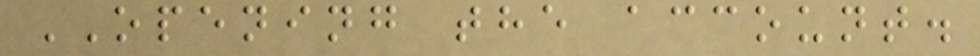OPENING the account.
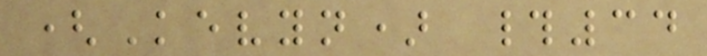(Kevyn) #34
